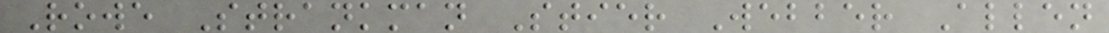Rowe Strankman Stier Webber Allen
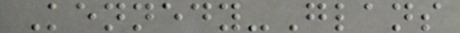Kennedy-Glans
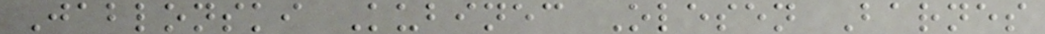Jablonski Kubinec Olesen Barnes
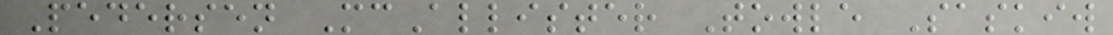Pedersen McAllister Towle Saskiw
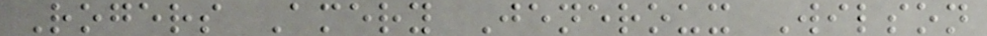Rogers Amery Jeneroux Wilson
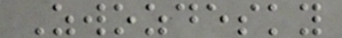Zwozdesky
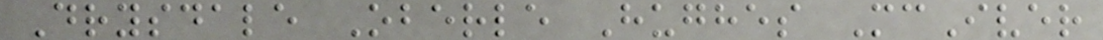Drysdale Oberle Hughes McIver
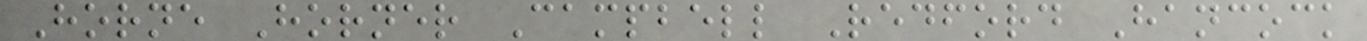Horne Horner Campbell Redford Hancock
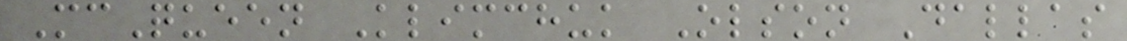McQueen Klimchuk Olson Dallas
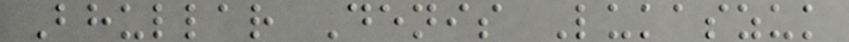Bhullar Denis Lukaszuk
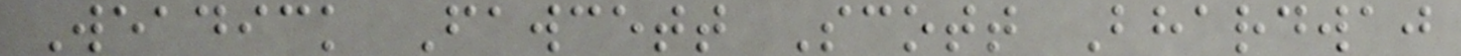Weadick Fawcett Scott Bhardwaj
